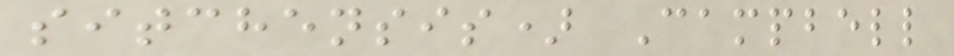sitchensis) Campbell
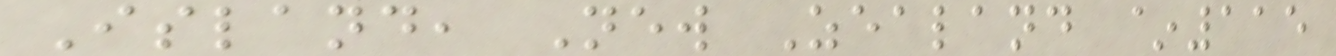Island, New Zealand ~115
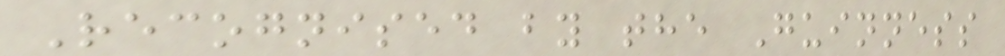Recognised by the Guinness
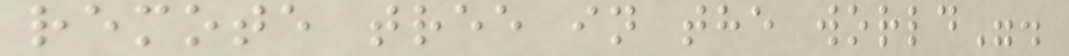remote tree in the world".
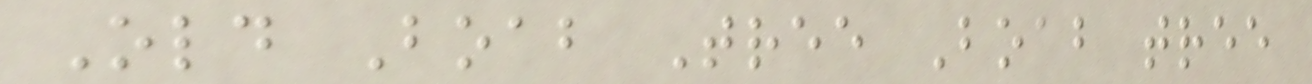Old Boab Tree Boab tree
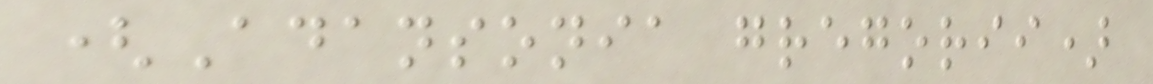(Adansonia gregorii)
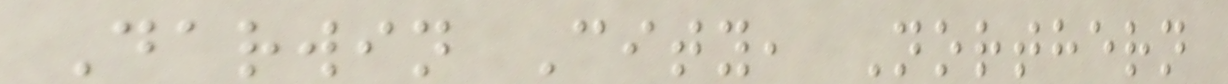Darwin City, Northern
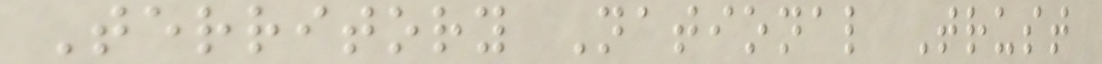Territory National Trust
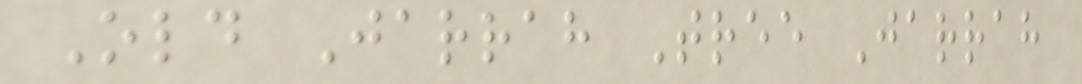Old Jarrah Tree Jarrah
